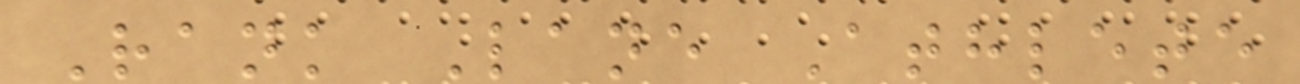Rank Lane Athlete
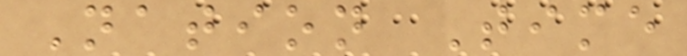Nation Time
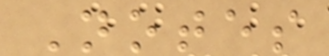Notes
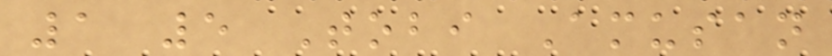1 5 Tobi Amusan
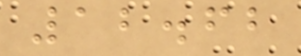12.62
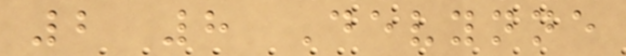2 8 Devynne
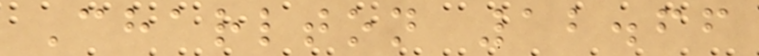Charlton 12.66
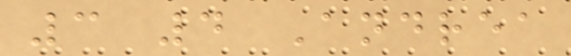3 4 Andrea
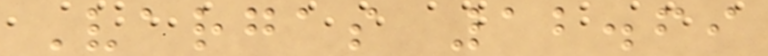Vargas 12.69
